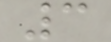3
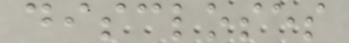discloses
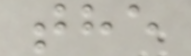the
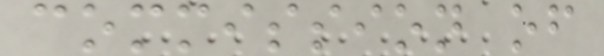commission of
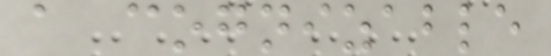a cognizable
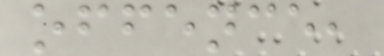offence,
